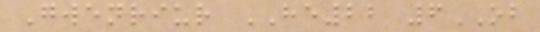Gwenriur HE22 6OB
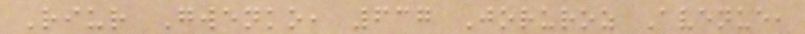Riur Gwenko, 637 Joruroz Avenue,
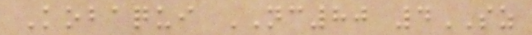Kobaqui NC80 4SZ
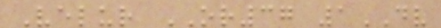Velur OR37 1DV
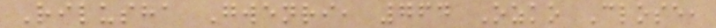Rilusha Gwenri, 764 Ozko Close,
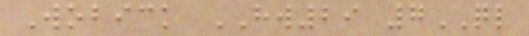Wobick HW29 7QL
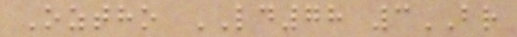Oztho LD78 3BR
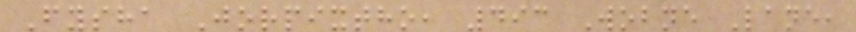Fysha Jorpixtho, 493 Wobne Lane,
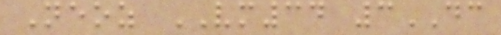Neoz VM34 3DC
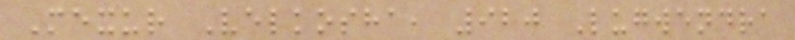Mexur Velkosha, 920 Lugwendra
